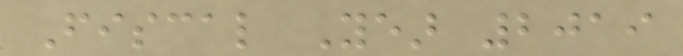Fiscal Year 2019
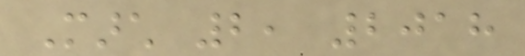March 2, 2018
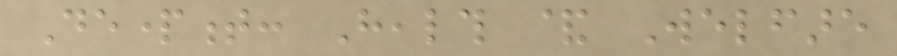Department: Health & Welfare
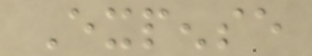Expense
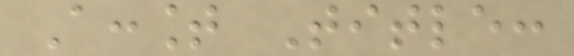Account Title:
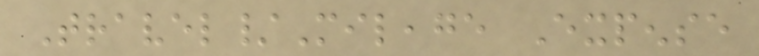Travel/Mileage Expense
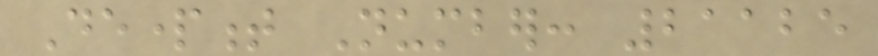Department Number: 21125
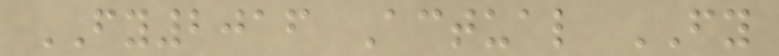FY2016 Actual FY
